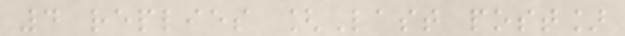4 replies [Last post]
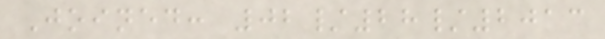Joined: 02/28/2013
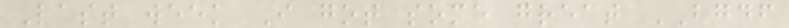Last week I got some great BGDF
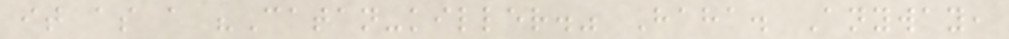it as a "Catan-killer." Haha. Anyway,
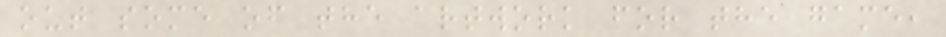out some of the artwork for the game,
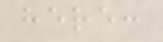here:
